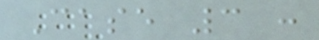Case 3 :
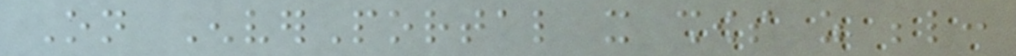On EnverPortal it shows as below:
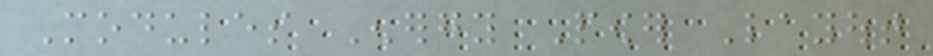Modules Energy Power Layout
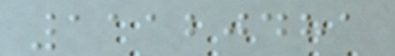11120481
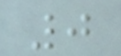0
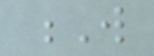W
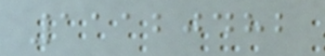11120482
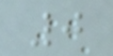0
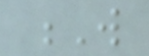W
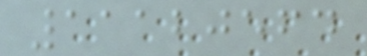11120564
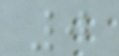0
